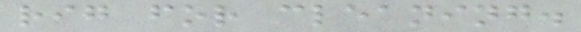rig for cleaning.
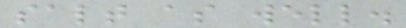salt as well.
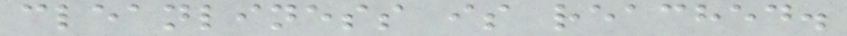cleanliness is reached.
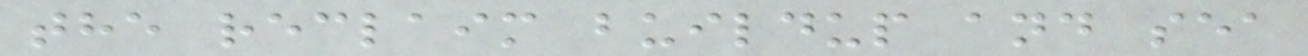the reclaim buildup and sea
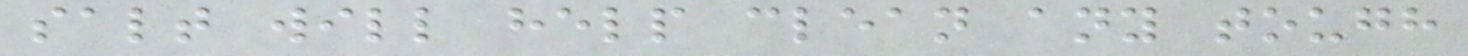salt will help clean any tough
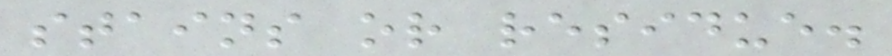stains or residue.
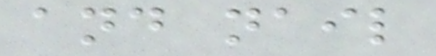and nail
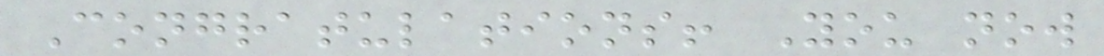Congratulations! You now
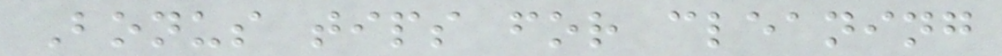Bonus tips for cleaning
